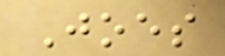Joes
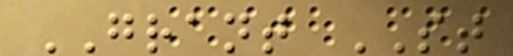GRANT ST
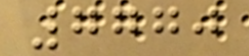7770
